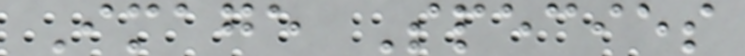Image Species
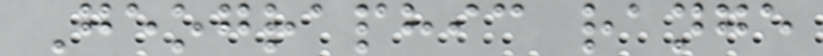Geographic range
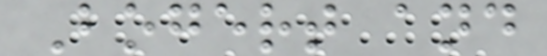Bogert and
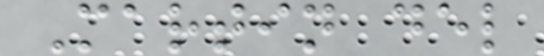Martin del
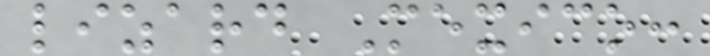lizard Mexico:
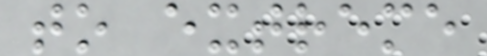to extreme
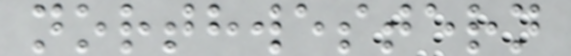northwestern
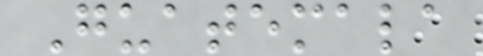Guatemala
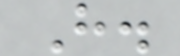H.
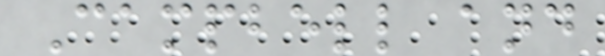Campbell and
